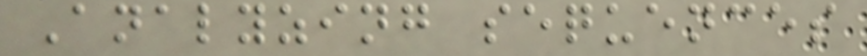Analyzing sequences
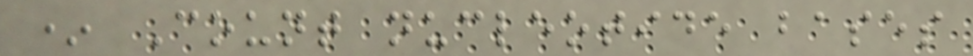* Count nucleotide bases
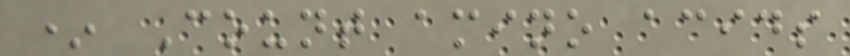* Count amino acids
